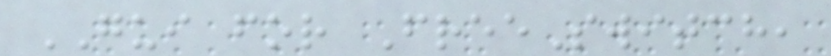GUI for FreeSwitch,
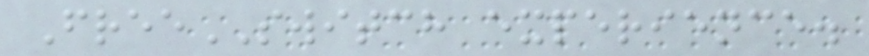FreeSWITCH experience.
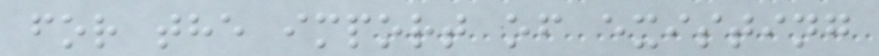for the import of existing
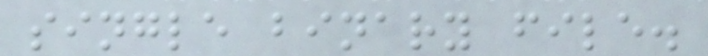single binary file.
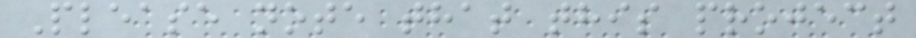Please note that this project
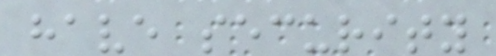have security
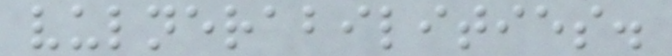vulnerabilities.
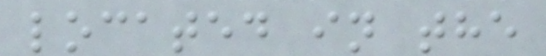located in the
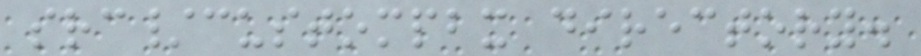src/custompbx directory.
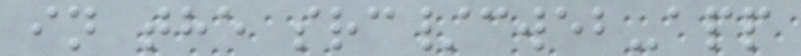in the src/cweb-app
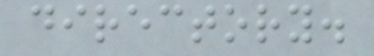directory.
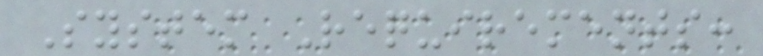System Requirements:
